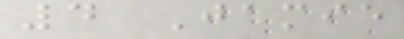4 Jamie
